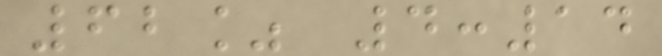62% 4:14
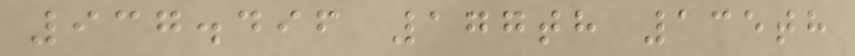937.496 177th 135th
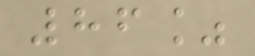86%
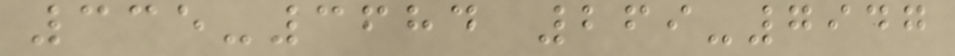335-3684 269-7947
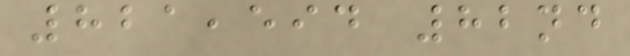821,594 82nd
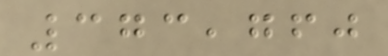373,760
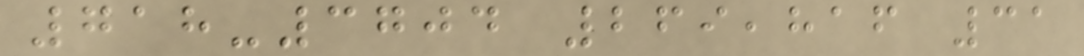718-3704 269,816 31
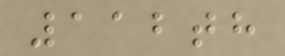112th
